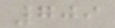709
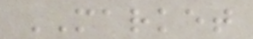MARKET
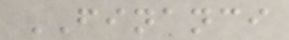FINANCI
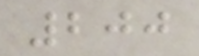200
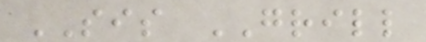SIS GRILL
